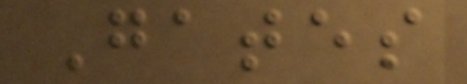Gates
